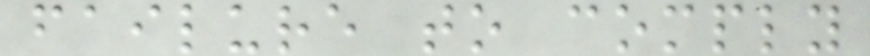failure to comply
